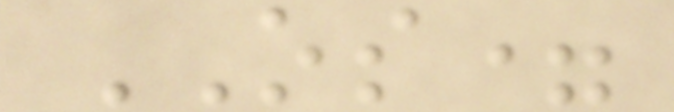OS=
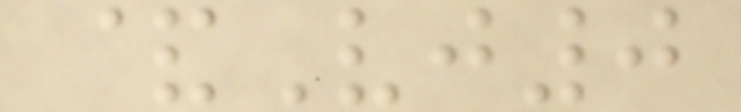&Vj0
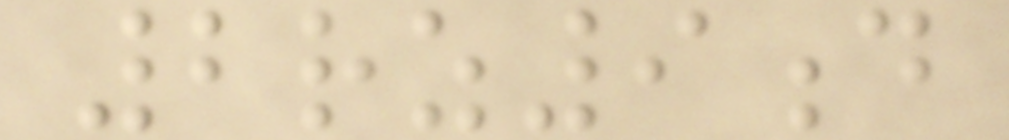2rz9d
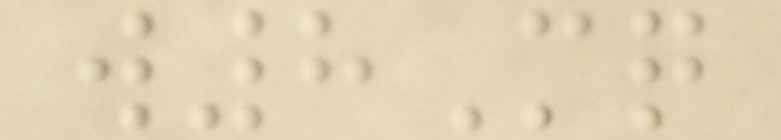w8Mq
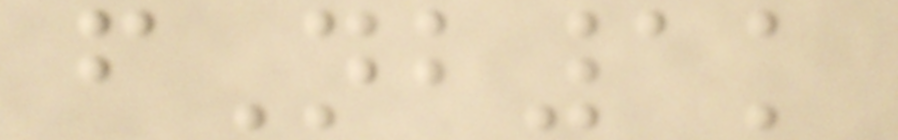fNb1k
